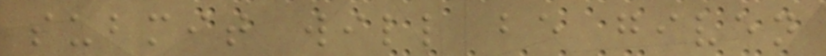submit will be given
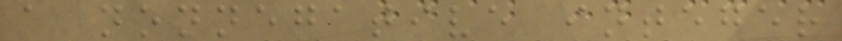a nonnegative integer
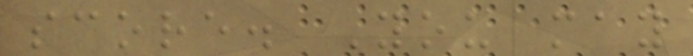score. You may
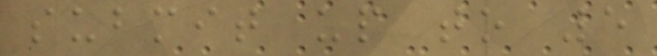submit up to 5
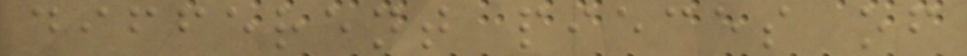different pieces of
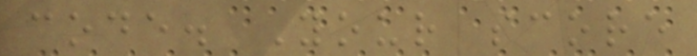code. Your score
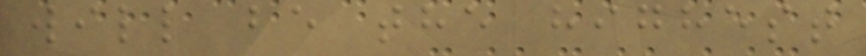will be the highest
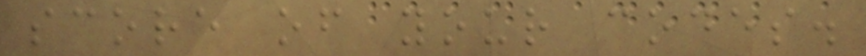score of your codes.
